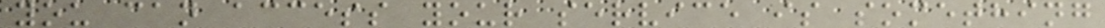you can access your service is something
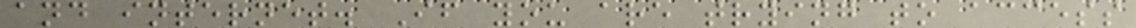and internet. If you are trying to access
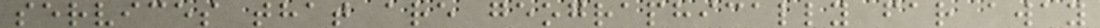services that are geographically far away
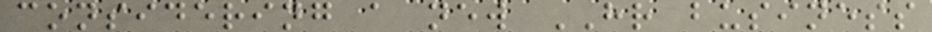considering a new HR business
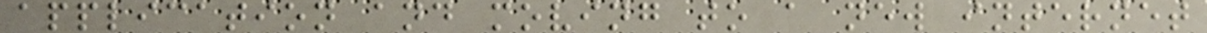application and moving to a new internet
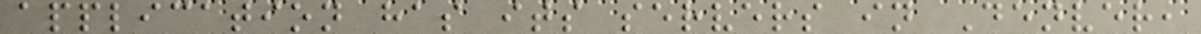application has its servers in Denver,
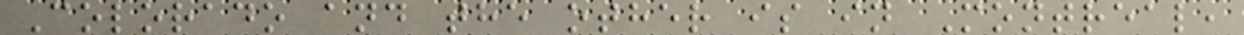Colorado and the other is in Montreal,
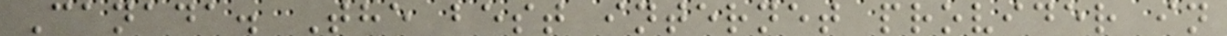Canada. The best internet provider in
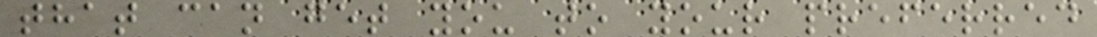that can get you to your preferred
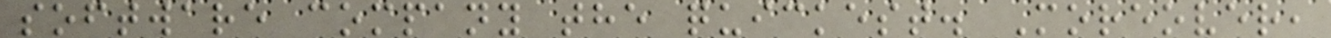software company the quickest. Moreover,
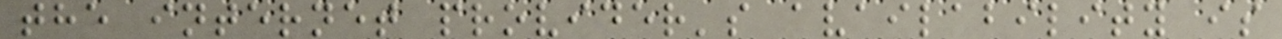the internet provider's availability is
